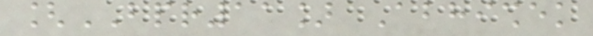[BPR11] Abhishek
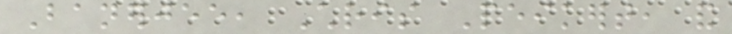Banerjee, Chris Peikert, and
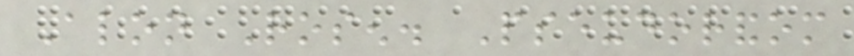Alon Rosen. Pseudorandom
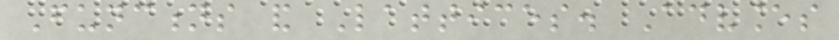Functions and Lattices. Advances
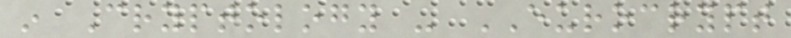in Cryptology - EUROCRYPT
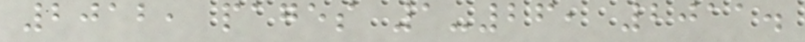2012, pages 1-26, 2011.
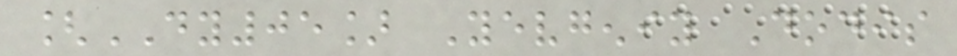[DY05] Yevgeniy Dodis
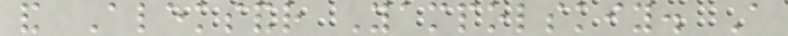and Aleksandr Yampolskiy. A
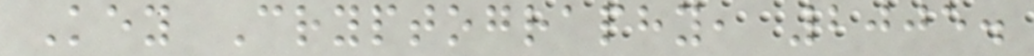Key Cryptography, 2005.
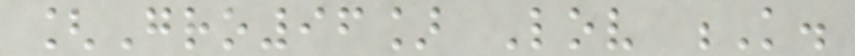[Gro96] Lov K.
